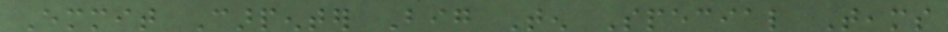Emmit Carpenter Big Ten Special Teams
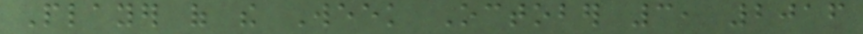Player of the Week October 3, 2016
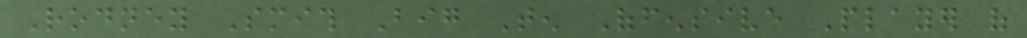Rodney Smith Big Ten Offensive Player of
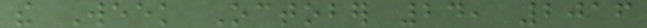the Week October 24, 2016
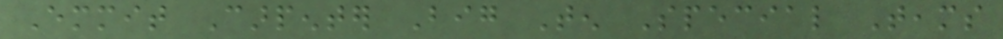Emmit Carpenter Big Ten Special Teams
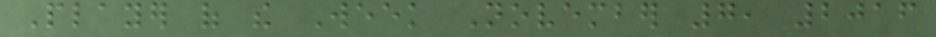Player of the Week November 7, 2016
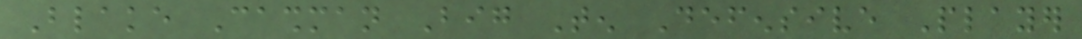Blake Cashman Big Ten Defensive Player
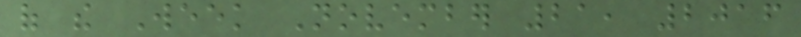of the Week November 21, 2016
